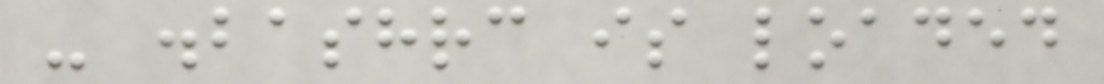- .bashrc is loaded
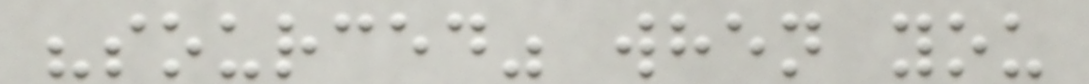"sourced" when you
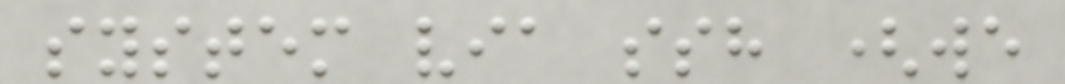system via ssh (we
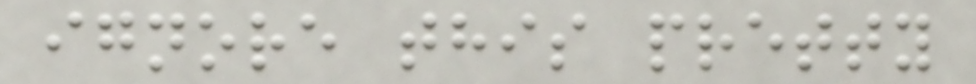ignore this pretty
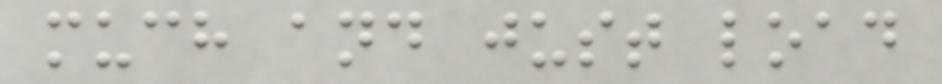much and just load
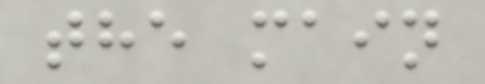the main
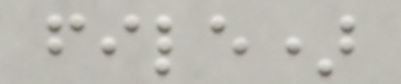file)
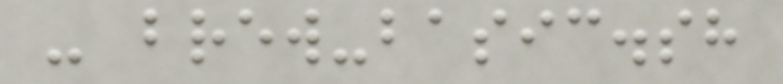- brew-basic.sh
